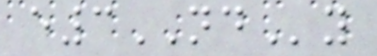e3NDy
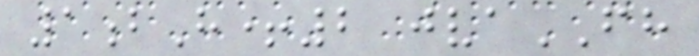1bH+2 jvaFH
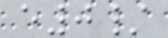e0/
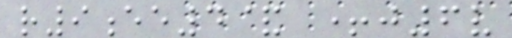r9ee4& +j6v
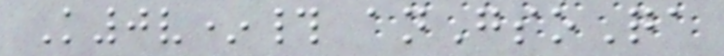K0v*# anGsoQa
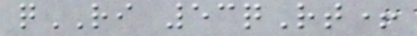qRI 53qRt+
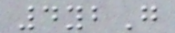4ybG
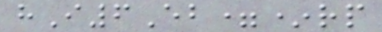hI6Eb=*rp
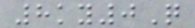8ky0Q
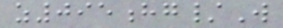z095hg/W
